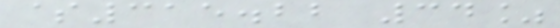$315.22 34%
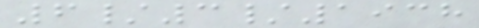6/3/1938
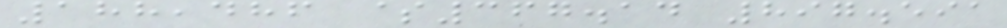188,486 $367.14 897.591
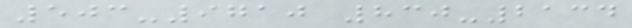503-9710 830-2134
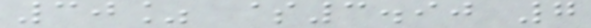30% $3.90 7
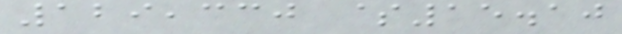129,330 $15.10
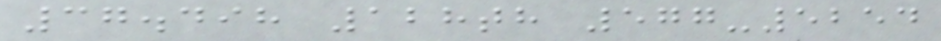37.498 128th 577-5254
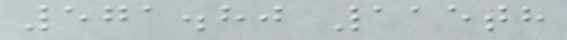571.80 115th
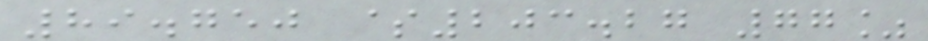89.750 $203.27 77%
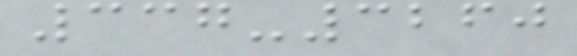337-3260
